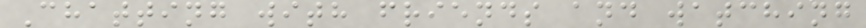Chatting with friends and watching
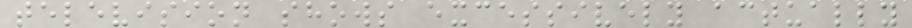television shows excessively actually
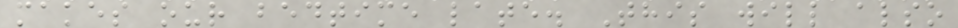makes our bedtime late. This will also
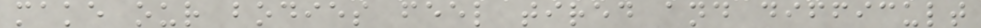make our bodies feel tired and difficult
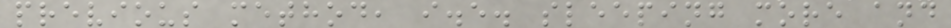previous method, i.e. sleeping more and
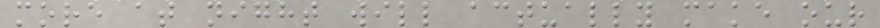more at night will actually make our
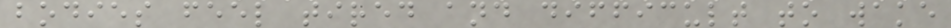bodies feel tired and difficult to wake
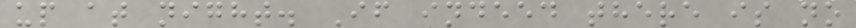up at night. If indeed there is no
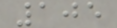105
